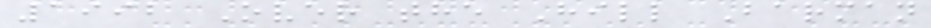1992 Over the Hill Barman
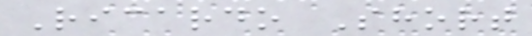Ricardo Short
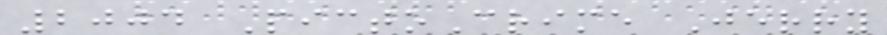2004 PictoCrime Jerry
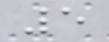5
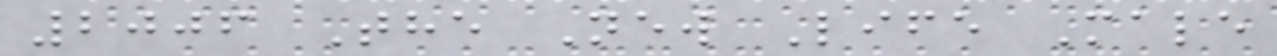2006 The New Life Male
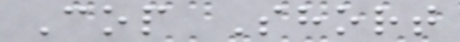Cop Short
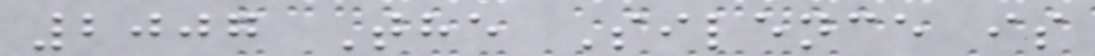2007 The Silence is
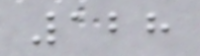128
